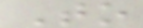To
